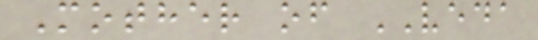Mother of VEDA
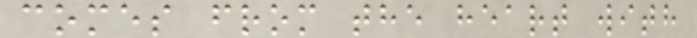comes from the heart with
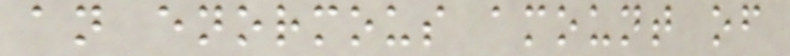an enormous amount of
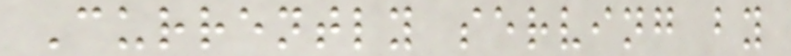Currently serving by
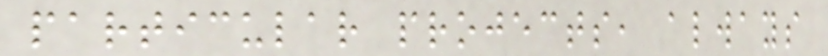particular projects, always
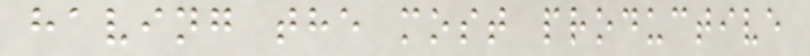having the most productive
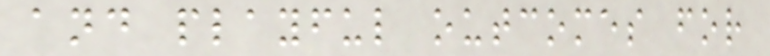and playful outcomes for
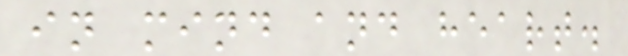in mind and heart.
